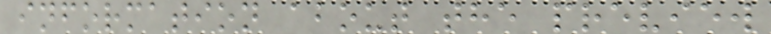information about the preview
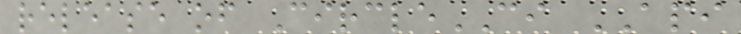release of CircleCI API
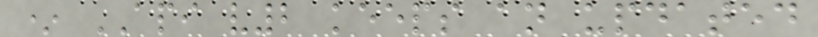* API v2 keeps an updated
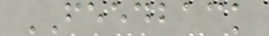FEEDBACK
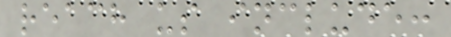reach us include:
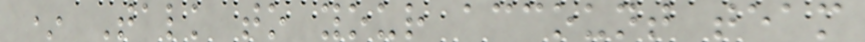* Talk to your account team
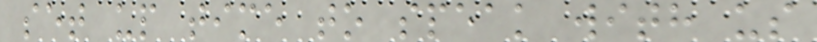set up time to speak with us
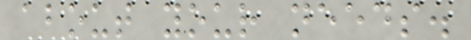about your needs.
